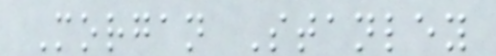Morgan Stanley
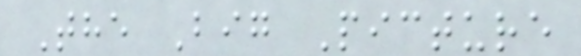The Big Picture
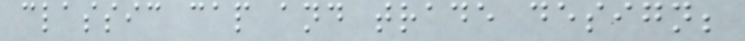classic cap and trade design;
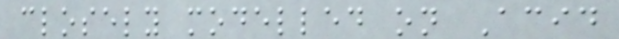closely modelled on Acid
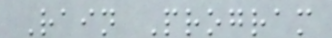Rain Program
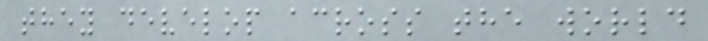they develop across the world
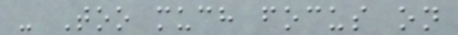- Too much focus on
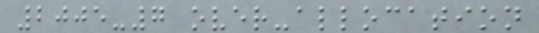2005-7 over-allocation
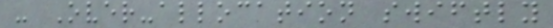- Over-allocation swiftly
